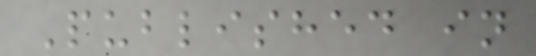Published in
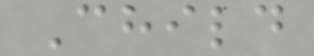Child
